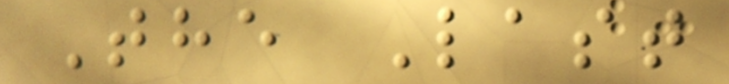The Last
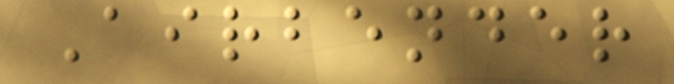Airbender
